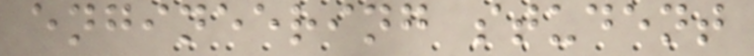engineering student
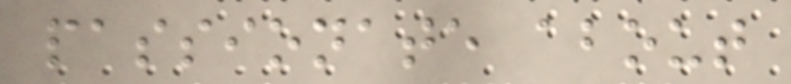passionate about
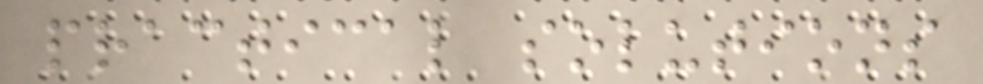practical solutions
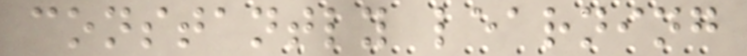constantly learning
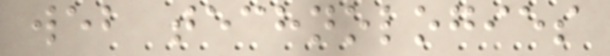web technologies
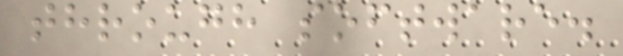through software.
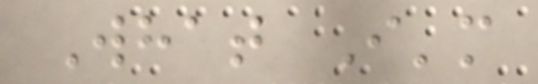What I'm
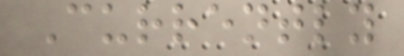Currently
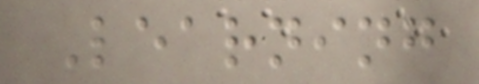Learning
